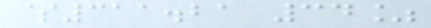$311.21 34%
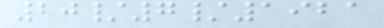20/7/1921
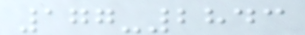177-2843
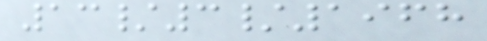13/3/1968
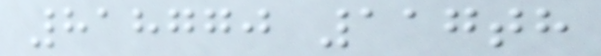818770 117th
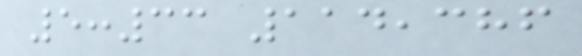5:33 114,386
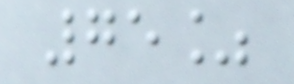75%
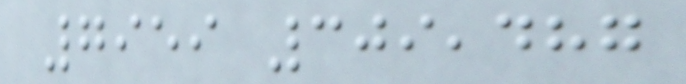7959 309,487
